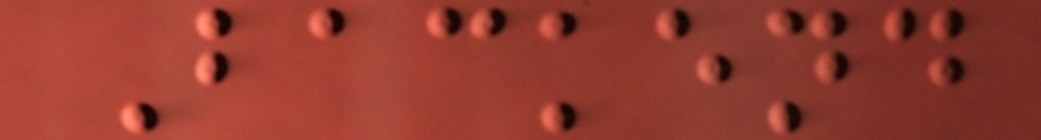Backend
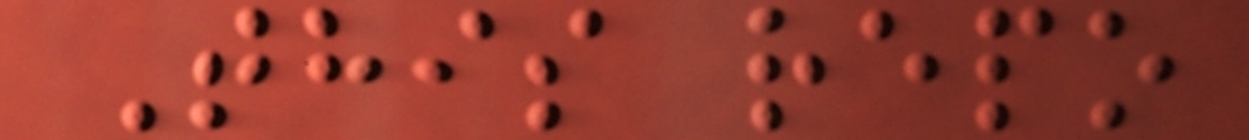This repo
